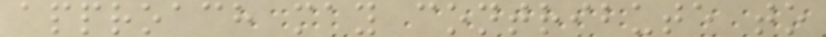approach may contribute to
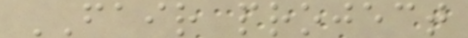FAIR project
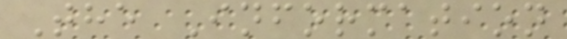The Information
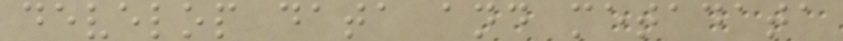develop data and metadata
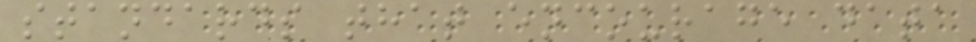standards that encourage data
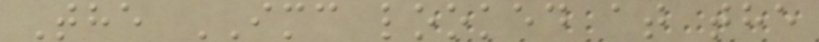The IMC looked at the
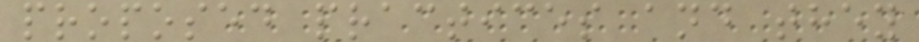proposed practices and they
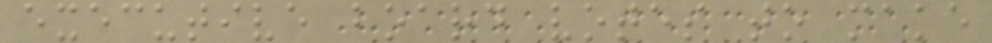executive board votes to make
